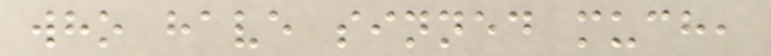who have sinned much,
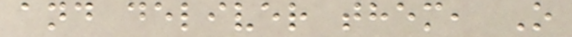and deliver them, O
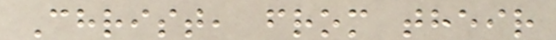Christ, from their
